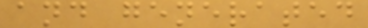and generated
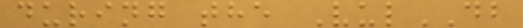during the VulDB
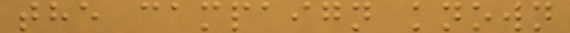the campaign known
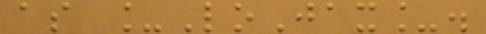as _LoJax_.
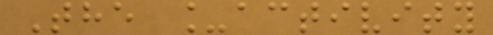The _activity
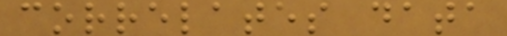correlates data
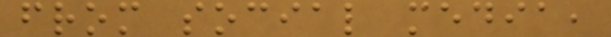from social media,
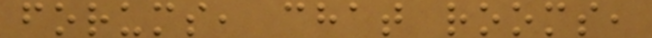forums, chat rooms,
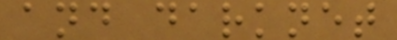and darknet
